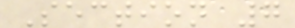Section 7
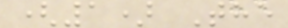(1) The
